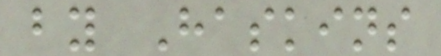by Haskins
